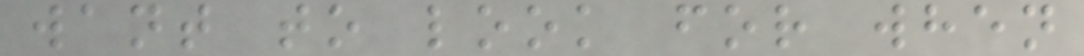want to look for when
